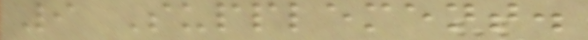9 Supplement.
